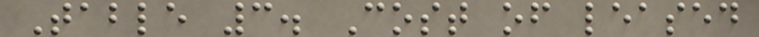Table 3. Cost of leased
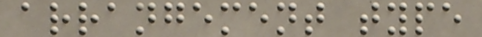arrangement type
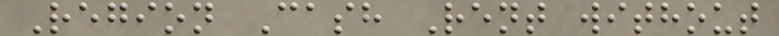Region Cash Rent without
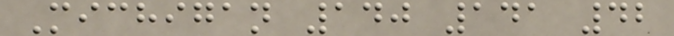Michigan 140 141 42
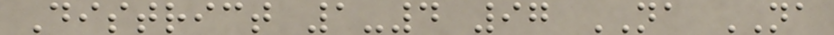District 1-4 97 NA NA
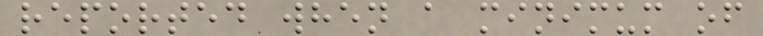reported when a minimum of
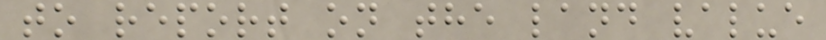to report on the land value
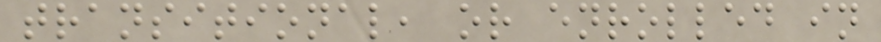transitional, or enrolled in
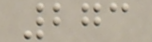273
